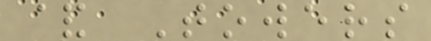& Towers
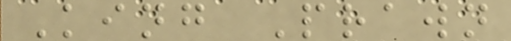King Prawn
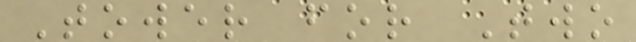Tower for Two
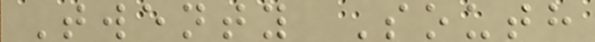Twenty South
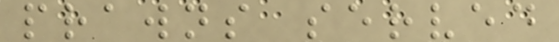prawns served
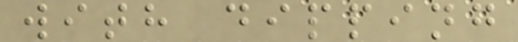with dipping
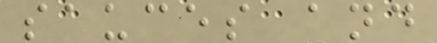sauces and
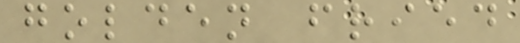golden fried
